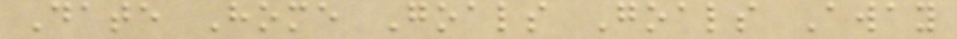Date Home Goals Goals Away
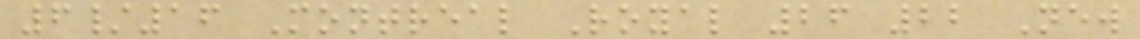6/16 Montreal Royal 26 22 New
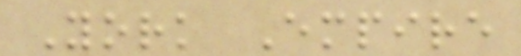York Empire
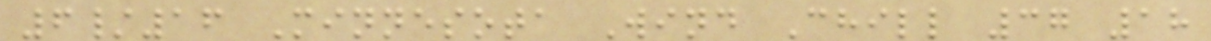6/16 Minnesota Wind Chill 37 18
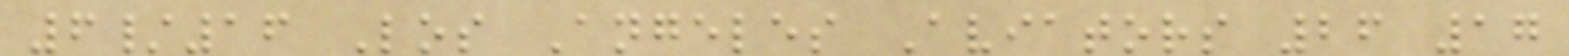6/16 Los Angeles Aviators 26 17
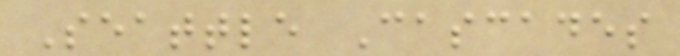Seattle Cascades
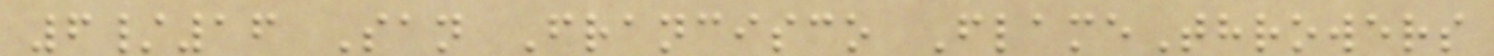6/16 San Francisco FlameThrowers
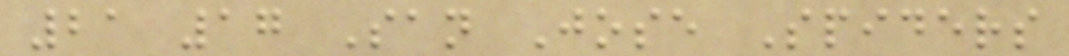21 17 San Jose Spiders
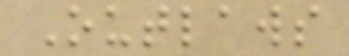Outlaws
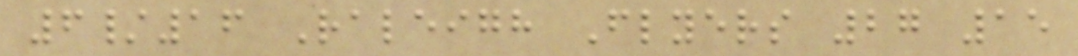6/16 Raleigh Flyers 27 15
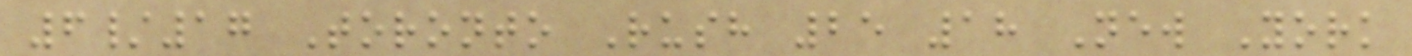6/17 Toronto Rush 25 18 New York
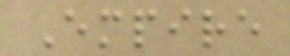Empire
